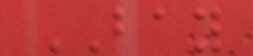BAY
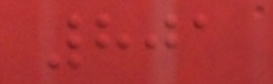801
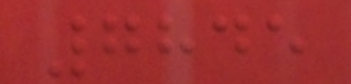7845
